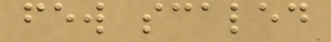few scaled
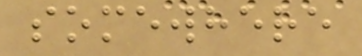somewhere
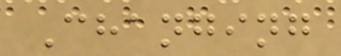Changing
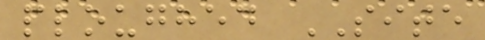ploughed SITE
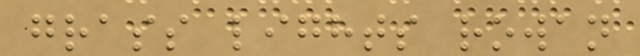grass lights rowan
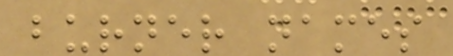burner names
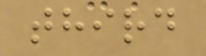third
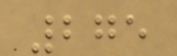275
